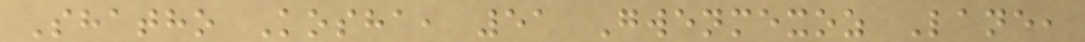Shatho Kosha, 51 Gwenmexoz Lane,
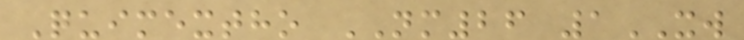Quimextho NM26 1XW
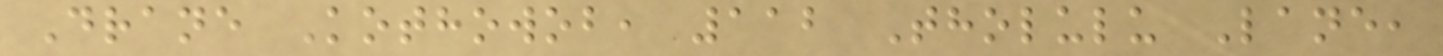Drane Kothowob, 112 Tholulu Lane,
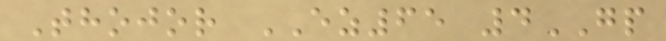Thojor EZ65 4GP
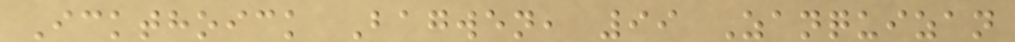Ickthoick Bagwen, 99 Zanquizan
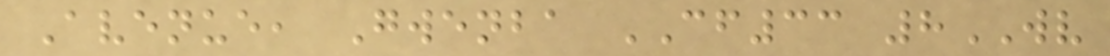Avenue, Gwenba CF33 8WV
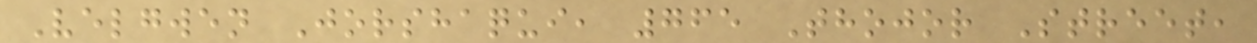Velgwen Jorshaqui, 765 Thojor Street,
